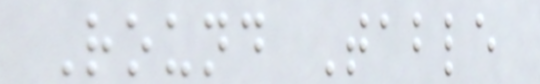Round Table
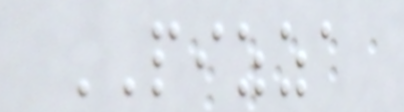PIZZA
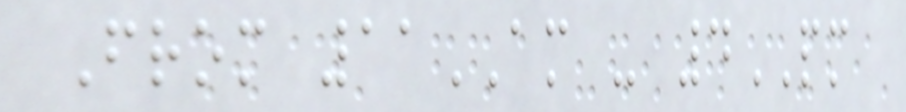From 11AM - 4PM
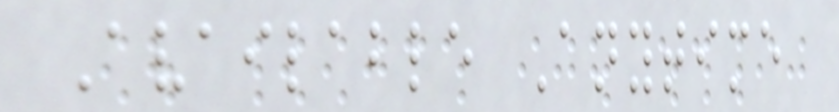Available Anytime
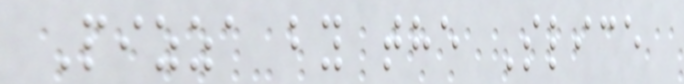Pizza by the Slice
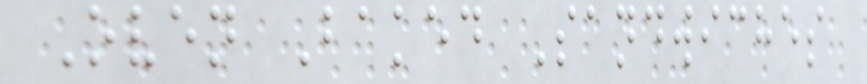Oven Baked Sandwiches
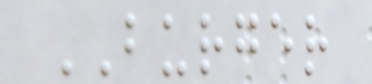BURGER
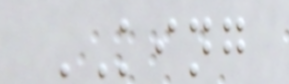KING
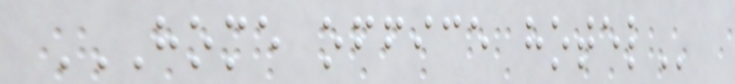HOME OFFICE HOTEL
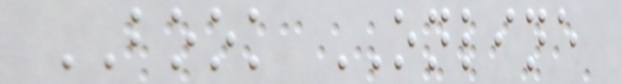BOOK ONLINE
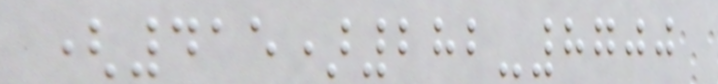(415)282-8700
